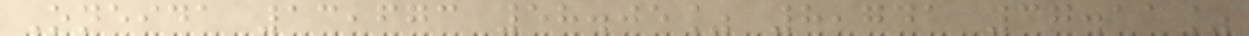Oneida 13,673 58.05% 8,741 37.11%
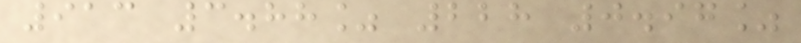913 3.88% 228 0.97%
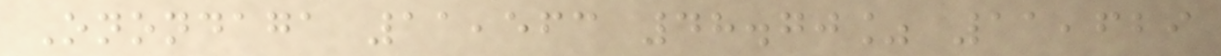Onondaga 11,563 48.70% 11,629
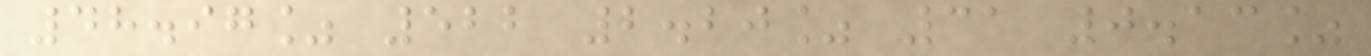48.97% 522 2.20% 31 0.13%
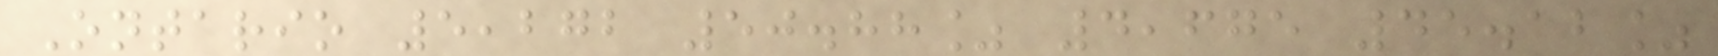Ontario 5,272 50.88% 4,675 45.12%
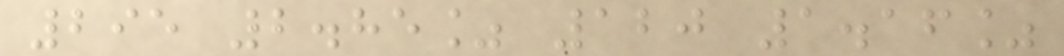295 2.85% 120 1.16%
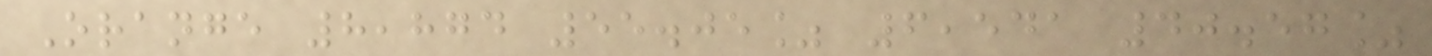Orange 8,874 55.05% 6,541 40.57%
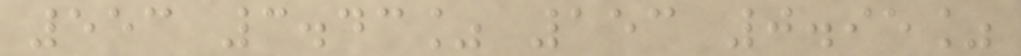553 3.43% 153 0.95%
